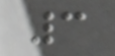3
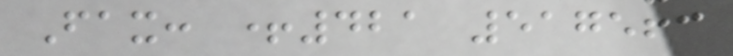Fax: +421 517563
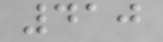410
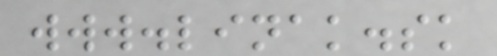www.linak.sk
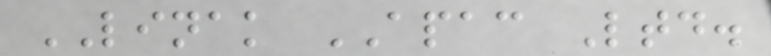LINAK APAC Ltd.
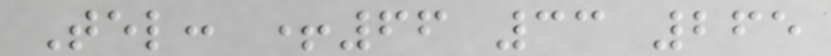Tel: +66 33 265
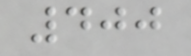400
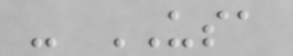- USA
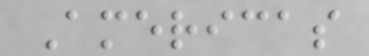Americas
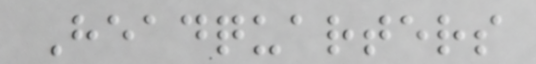Headquarters
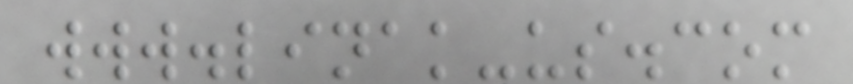www.linak-us.com
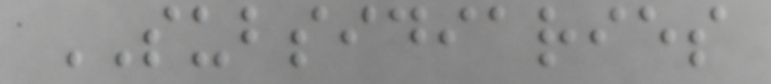SUBSIDIARIES
